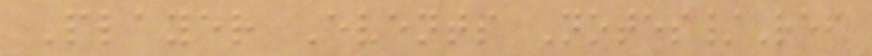Player Events Notes/Ref
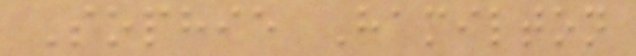Sophie Hamilton
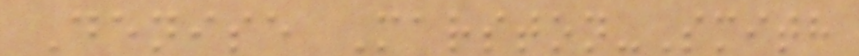Denise Marston-Smith
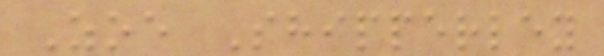Zoe Shipperley
